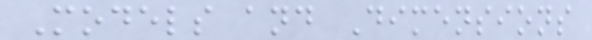Models and Dimensions
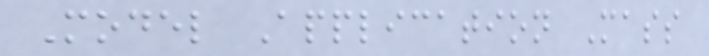Model Application Mass
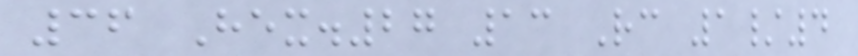36 Hex.27 13 Rc 1/4
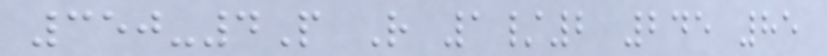350-4P R 1/2 245 85
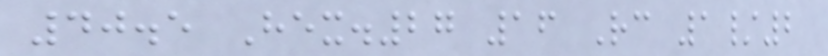40.5 Hex.27 16 Rc 1/2
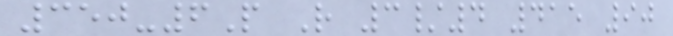350-6P R 3/4 415 90
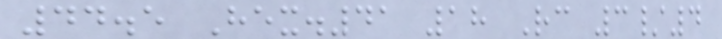44.5 Hex.41 18 Rc 3/4
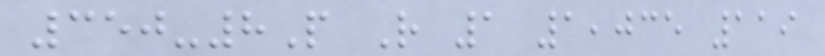350-8P R 1 1,035 119
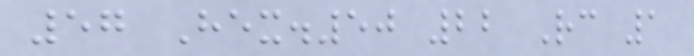57 Hex.50 22 Rc 1
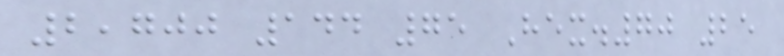2,700 144 75 Hex.70 25
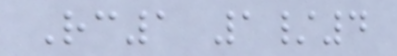Rc1 1/4
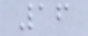16
